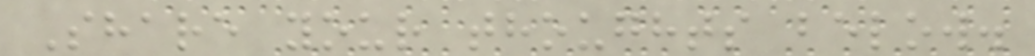Share your thoughts below.
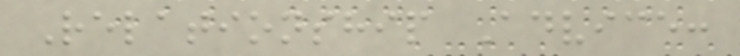Relationship Advice:
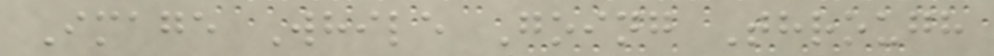Image While Going Through
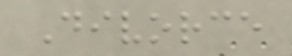Divorce
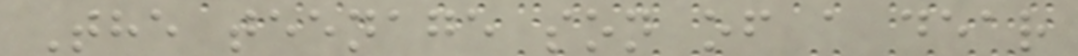The teenage son of a dear
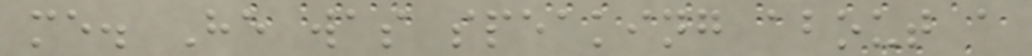me. He was speaking about a
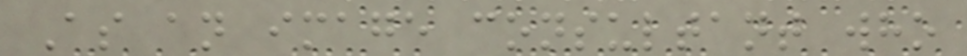As an image consultant who
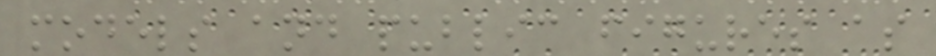models and public figures as
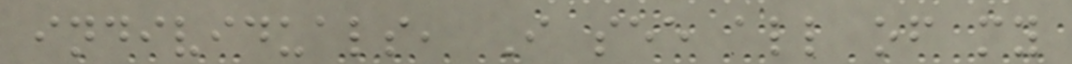individuals, I see all of my
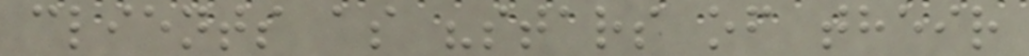clients as "stars of their
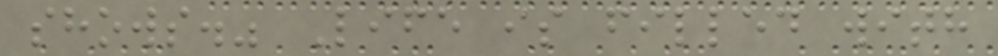shows." Life is filled with
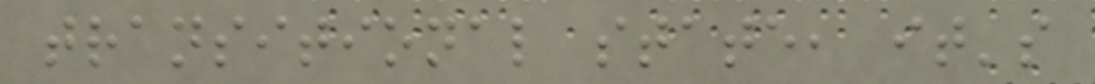transitional state, it's
